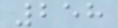258
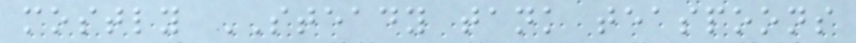mostly STEADY tank teaspoons
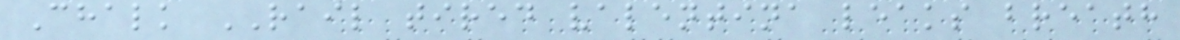Chalk RAIL tired valentina leaks breath
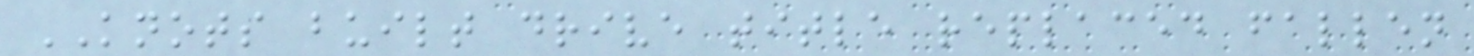KNOTS built drive title replaced fallen
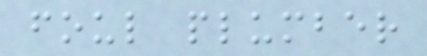foul plumber
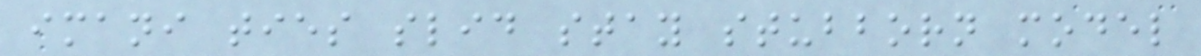imani ties slid stay stubborn model
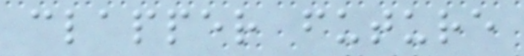clapper future
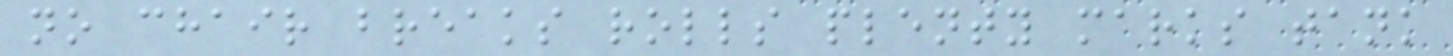no chair breaks rolls plenty marks tank
